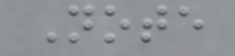Note
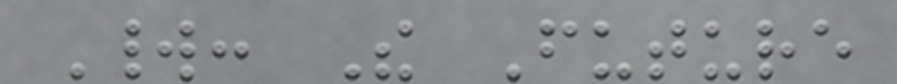World: The Future
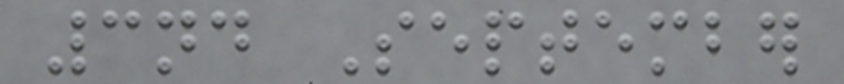3nd September
